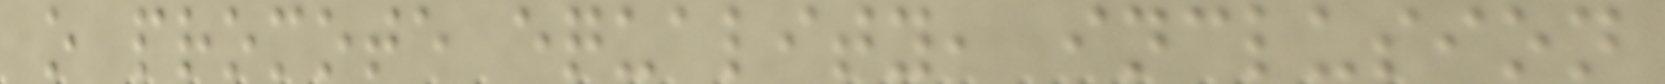o promote equality, inclusion
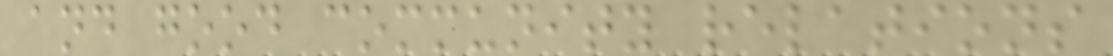and good community relations
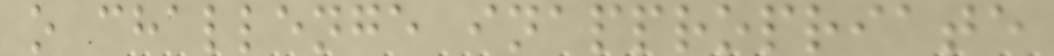o challenge inappropriate
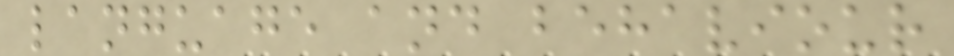language and behaviour
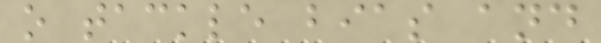o tackle bias and
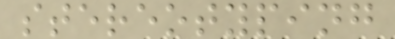stereotyping
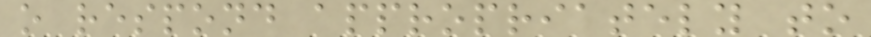o respond appropriately to
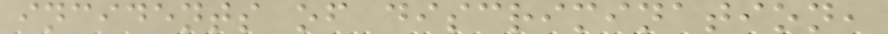incidents of discrimination,
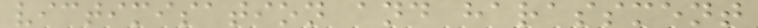victimisation and harassment
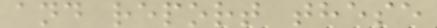and report these
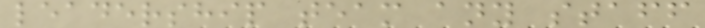leadership team any staff
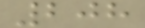208
